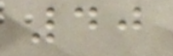40
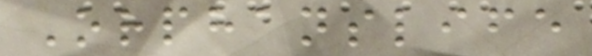Orphanslife
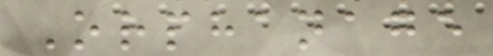Orphanage
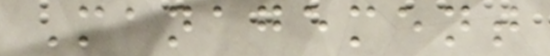Management
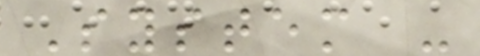System -
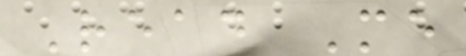Read Me
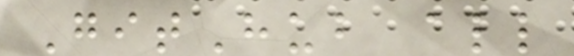GitHub all
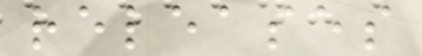releases
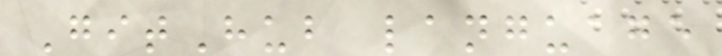GitHub language
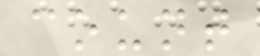count
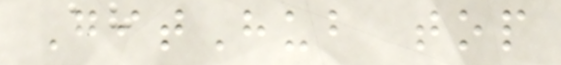GitHub top
